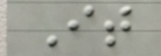It
